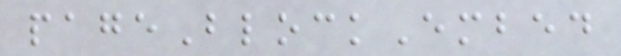pageBlockEmbed
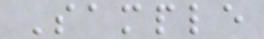Sample
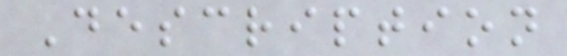Description
